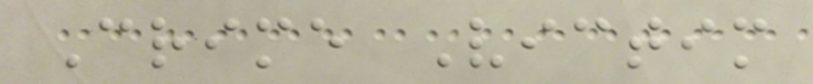Crime Victim
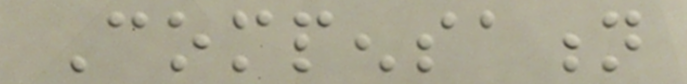Compensation
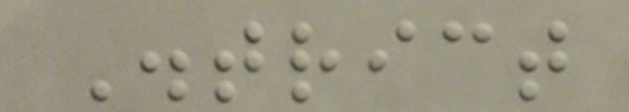District
